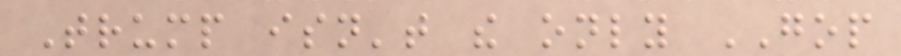Trump isn't the only GOP
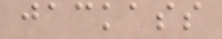jackass
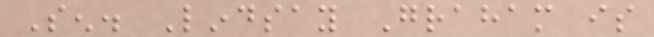Sen. Lindsay Graham is
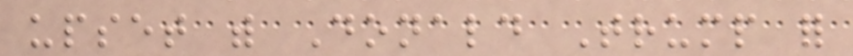upset with Donald Trump for
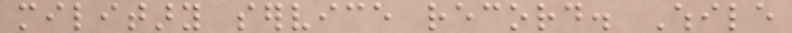military service record. While
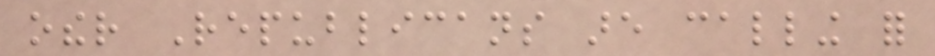other Republicans are calling for
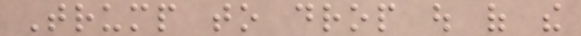Trump to drop out of the
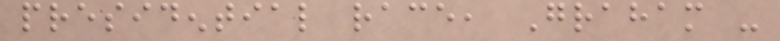presidential race, Graham -
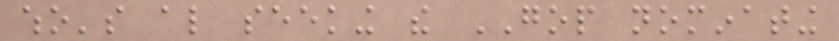who's also seeking the GOP nominating
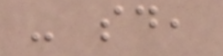- said,
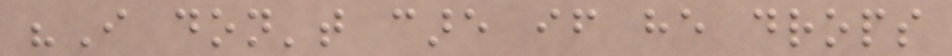"I don't care if he drops
